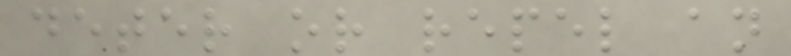deter or repel an
